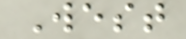West
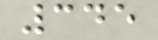345
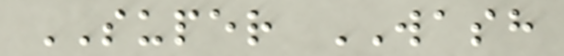SUPER WASH
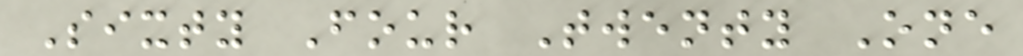Sixty Four Twenty One
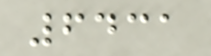6431
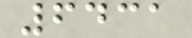6431
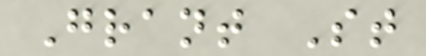Grant St
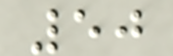50
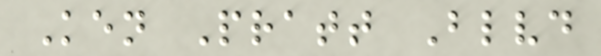Ken Pratt Blvd
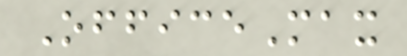OfficeMax
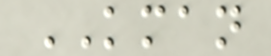KMAN
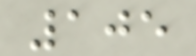105
